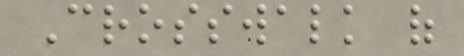Crosswalk of
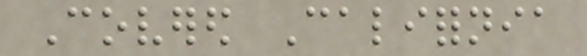Covered California
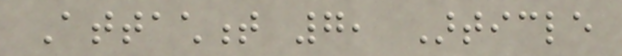Attachment 7, Article
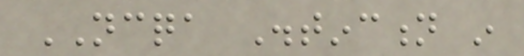NCQA Distinction in
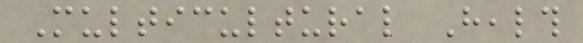Multicultural Health
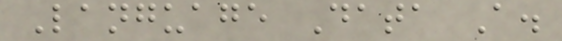Language Data A.
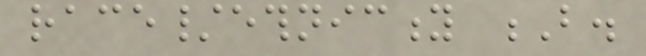race/ethnicity B.
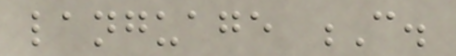language C.
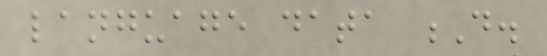language data D.
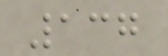137
